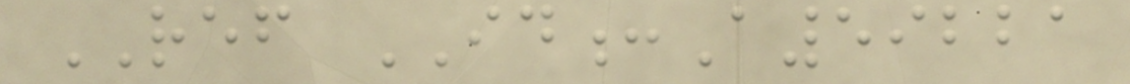REF ID:A59221
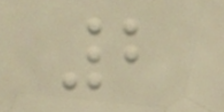2
